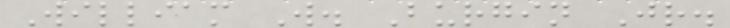William W. Burgin Jr.
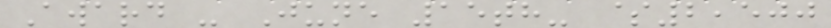Award - June 15th- $2,500
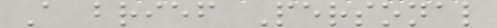A brief Personal
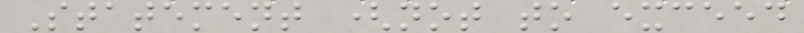Statement (not to exceed
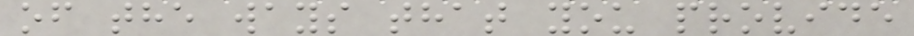of the ways that you provide
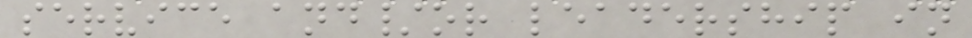service and/or leadership in
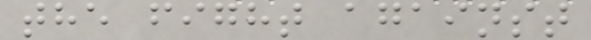the fight against
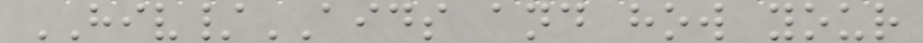HIV/AIDS and how your
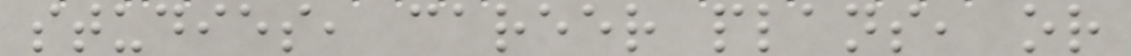studies, career plans, or
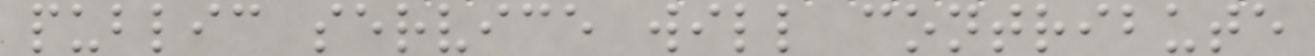public service will contribute
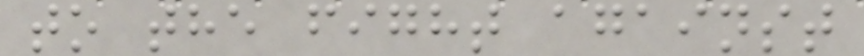to the fight against
